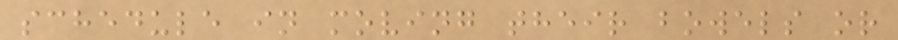schedule in moving their bowels or
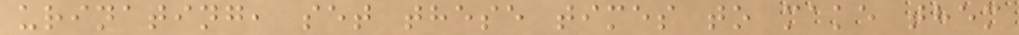urinating, set these times to make them
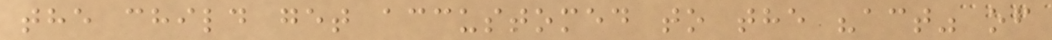the child get accustomed to the "act" of
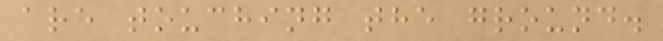are touching the ground.
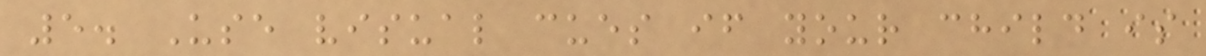5. Use visual cues if your child is
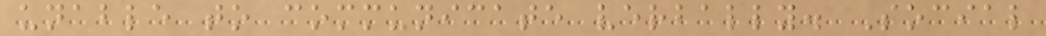unable to communicate verbally. Social
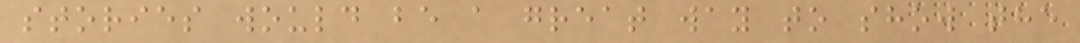stories would be a great way to show the
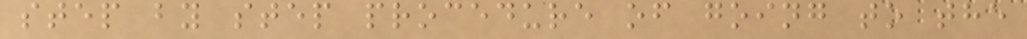step by step procedure of going to the
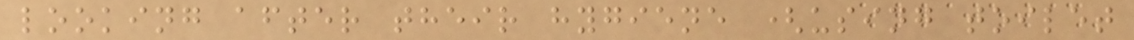looking after their hygiene (using toilet
